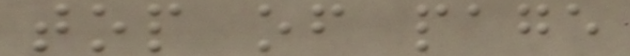top of page
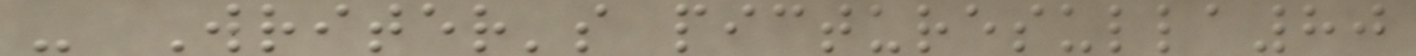- Writer's picturesulla80
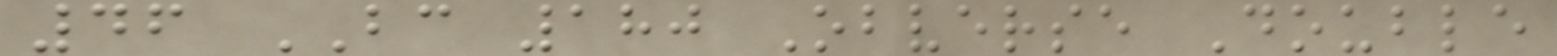46 BC 180 Obverse Double
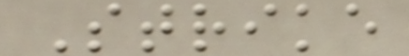Strike
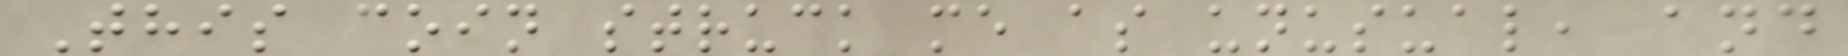This coin struck me as unusual, and
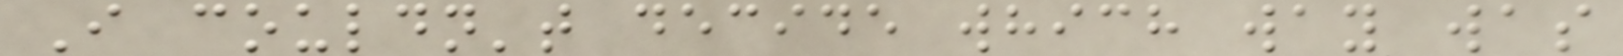I couldn't decide which way was
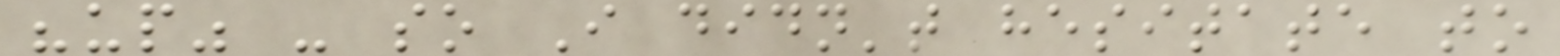"up" - so I didn't hesitate to
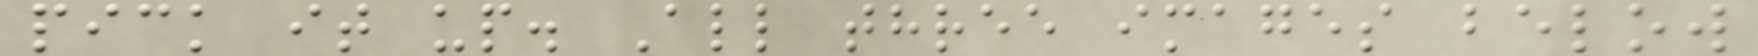pick it up. All three images below
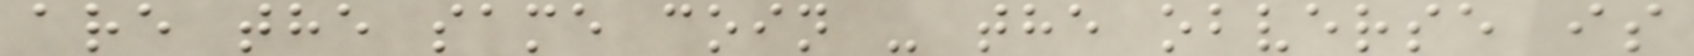are the same coin - the obverse is
